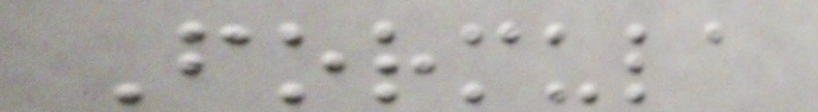Formula
